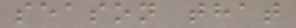season that
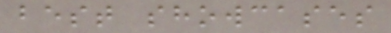best showcases
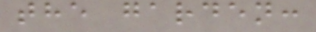the garden:
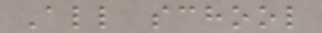All school
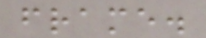frame.
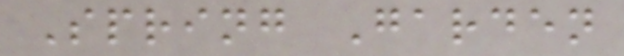Spring Garden
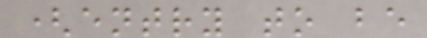(entry to be
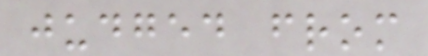judged from
